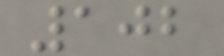102
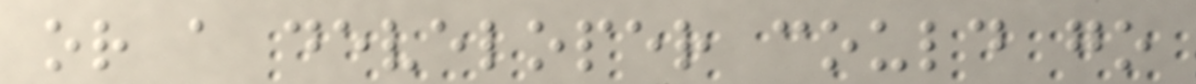or a developer could go
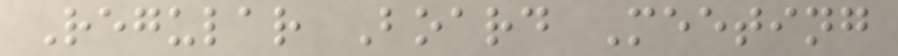Regular Board Meeting
